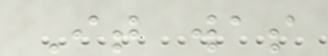It was
